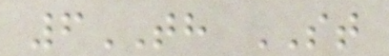6TH ST
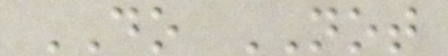DO NOT
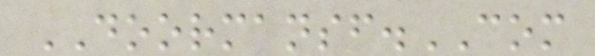DOORMANSF.COM
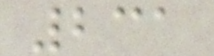231
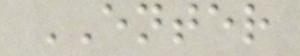ENTER
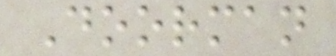Doorman
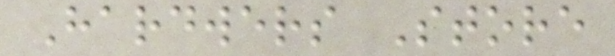Hardwers Store
